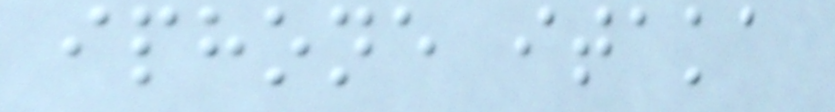iphone itaka
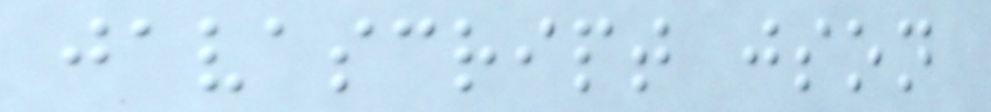javascript json
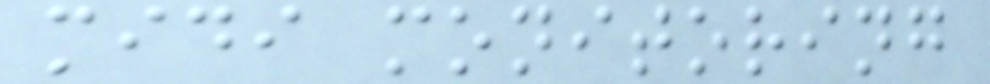midi monitoring
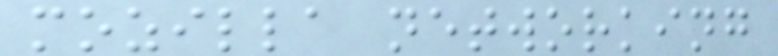mozilla networking
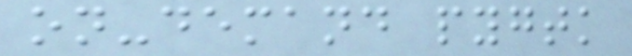on-demand pygtk
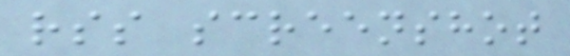rss screenshot
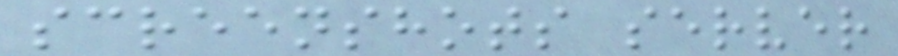screenshots server
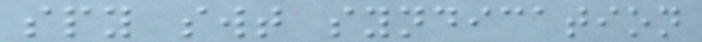spy swt syndication
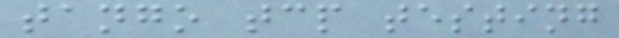tango tcp testing
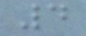4
